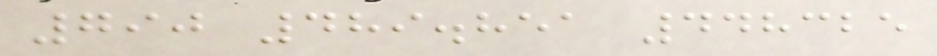790 489.851 448325
